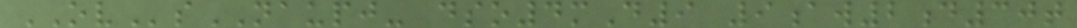OVsNAUPJ- dso4mD9 9aw2d30t
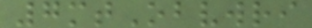7mtObvwri
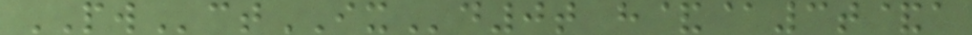PWctIXd0t h&@3t&a
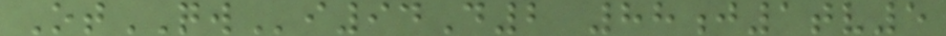OtQWi94D2 88j1tv5
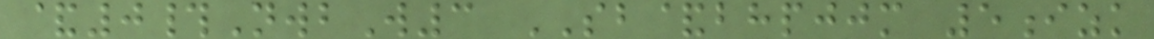&0#NwbW3 SB&bhpjjm 5izk
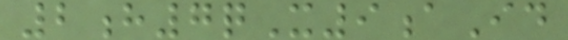2h7qX9aId
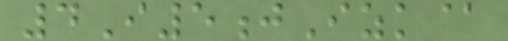4I5jIzk@
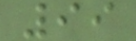99
